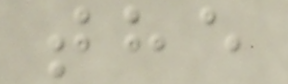the
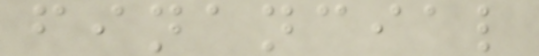financial
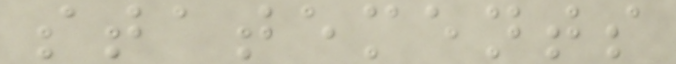statements
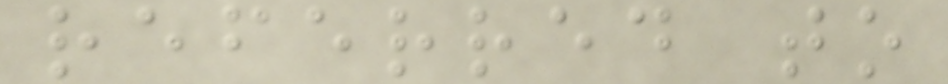referred to
